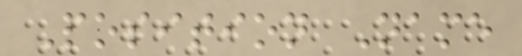Position Name
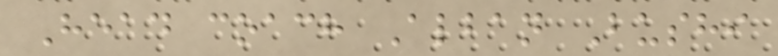Head coach Alban Bushi
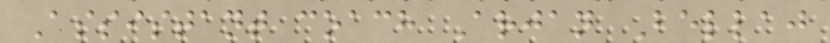Assistant coach Arjan Bellaj
